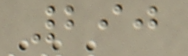290
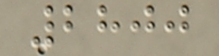2800
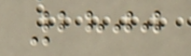2800
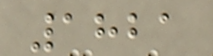1821
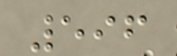596
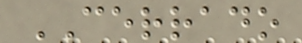CERRADO
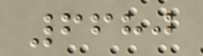6680
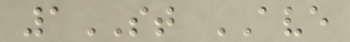1ST AVE
